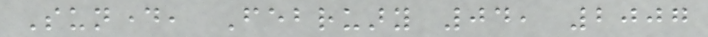Sunday, February 04, 2007
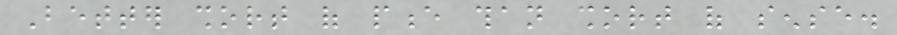Better short of pence than short of sense.
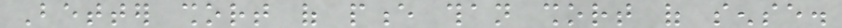Better short of pence than short of sense.
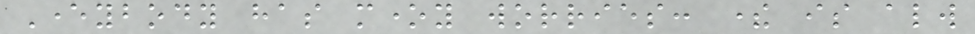Everybody has money worries: there is always
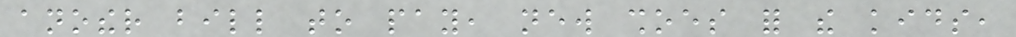another bill to pay, new shoes for the kids,
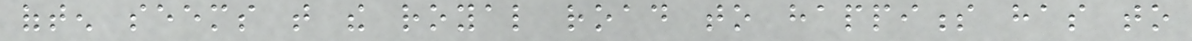often seems that the royal road to happiness has to
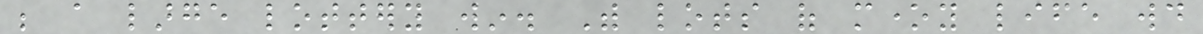be a large lottery win. With lots of money life would
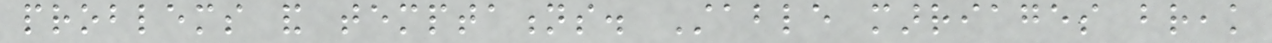problems and temptations. Stable marriages break
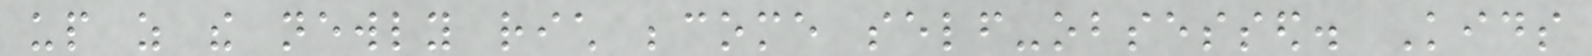up as the newly rich become self-obsessed. Kids
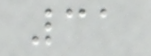31
